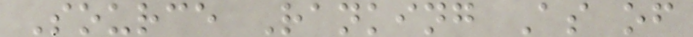Source Ranking As of
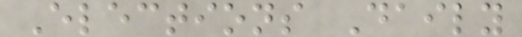Elections Daily
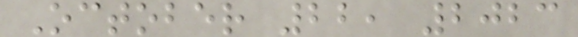October 22, 2023
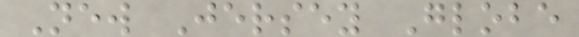New Jersey Globe
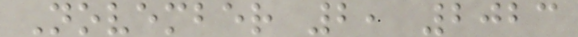November 2, 2023
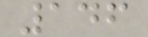146
